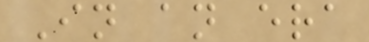In an era
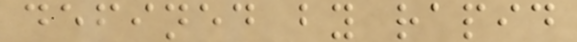defined by rapid
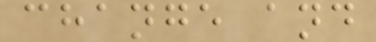change and
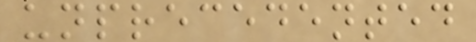unprecedented
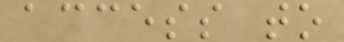access to
